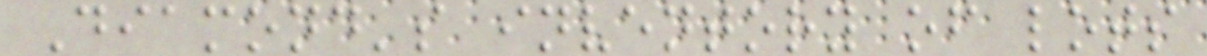Diamond's inventory of lots
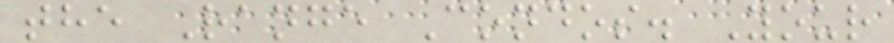the Range Condos. Your
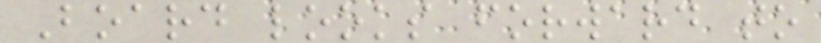Board looks forward to
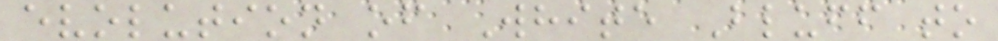evolution of White Bluff to
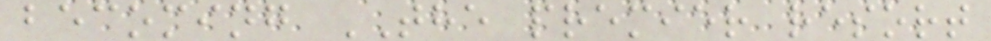becoming THE premier resort
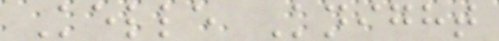Kelle Knight
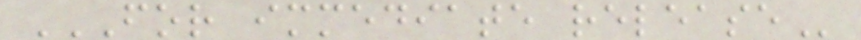FOR IMMEDIATE RELEASE
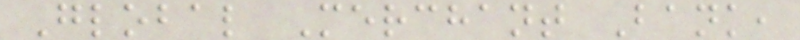Global Merchant Bank,
